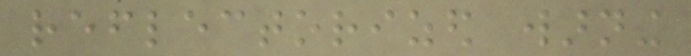reflectorized warning
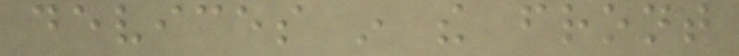devices in the front
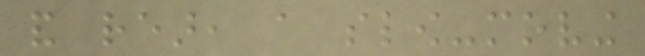and rear, a slow-moving
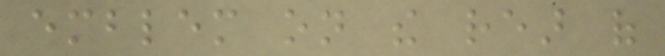emblem on the rear of
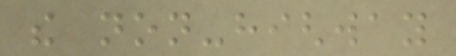the non-highway
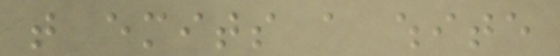that emits a white
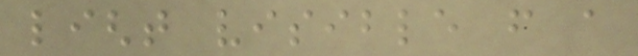light visible from a
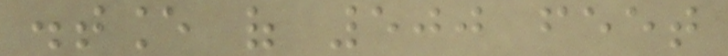distance of 500 feet
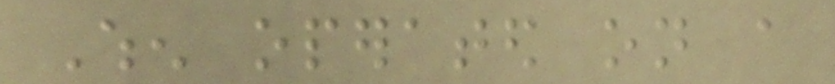When operated on a
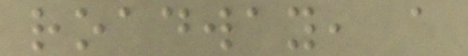roadway, a
